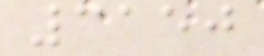3150
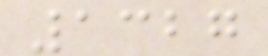1327
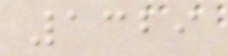1329
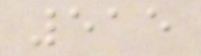515
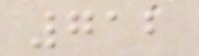712
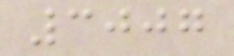3007
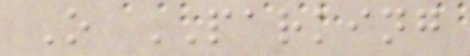O PARKING
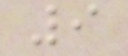9
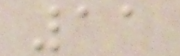11
